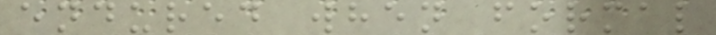endured when formal
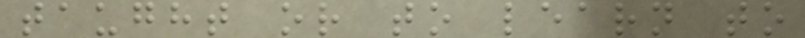taught or to learn to
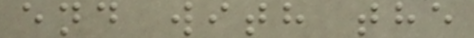end with the
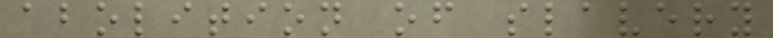abolition of slavery
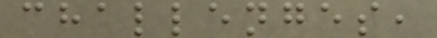challenges,
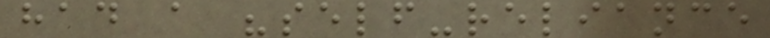had a "self-reliance
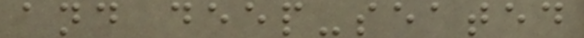and deep-seated
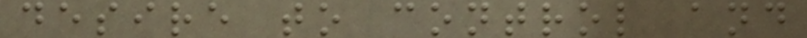desire to control and
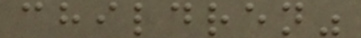children"
